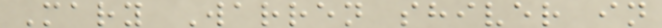Mary Warren shiver in
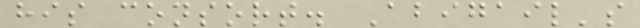his consort. Abigail's
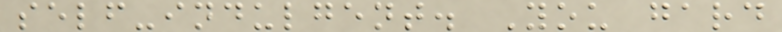self-indulgent. You gard
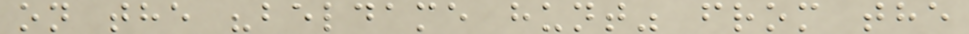on the "beldame hunt" from the
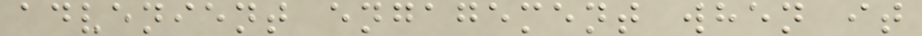advenient engagement when it
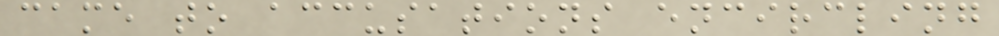came to accusations encircling
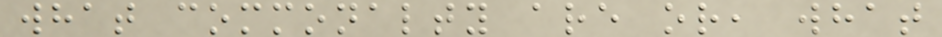what commonalty are or, what
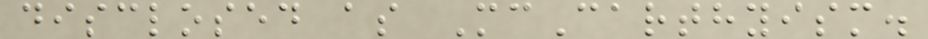disclosed as McCarthyism.
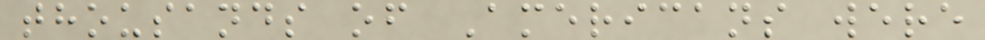thousands of Americans were
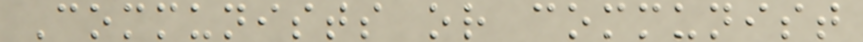Communists or communist
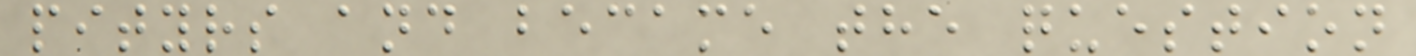pityrs and became the question
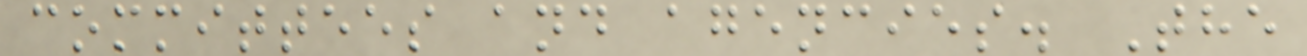committees and agencies. The
